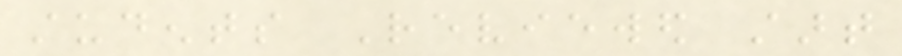students Reviewed start
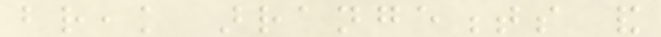break arrangements and
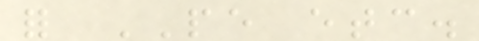for PE etc.
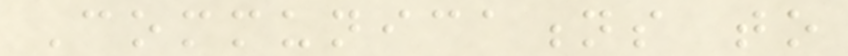Communications to
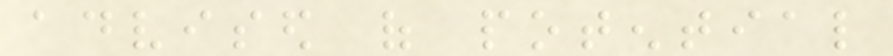advised of potential
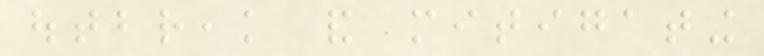outbreak and mitigating
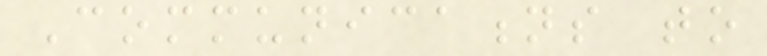Communications to
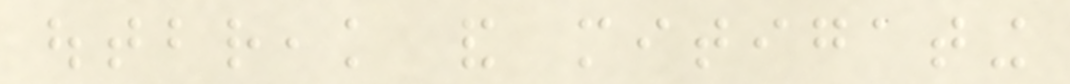outbreak and mitigating
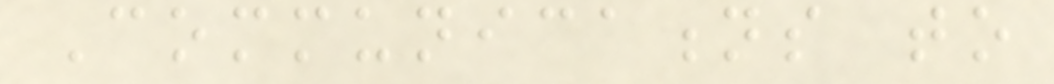Communications to
